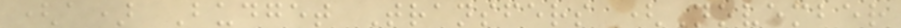(a) Budget Transfers (November
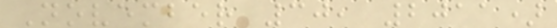November 30, 2011)
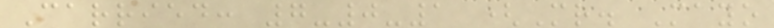Carried: 7-0-1 (Mr. Mayo
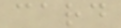card
